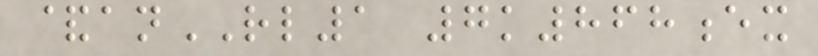&anRL1 7k868ex
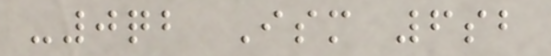-0qb Ism 6sb
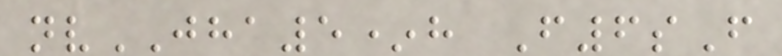nvJHA5*h F6sF
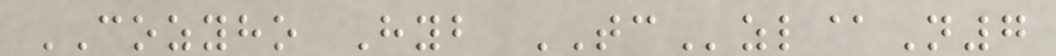COZYHO Hyb TCzl@N7
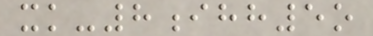xk-8ihh5o
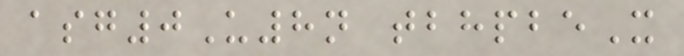asg0U8n tbhpbeX
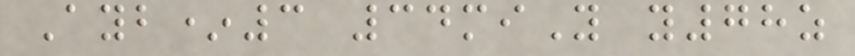Ayb*3 34miY y78z
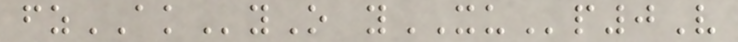fzAKyO yXUp0V
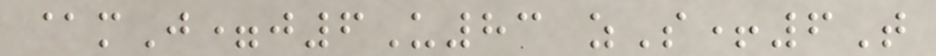@mJ=j6U83 zS+6T
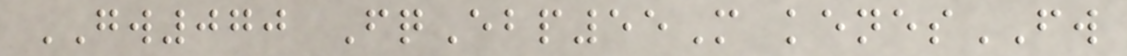GW070 FqEbp55M kenesFW
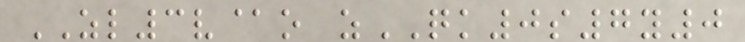ZL3v@o zQK0s7y0
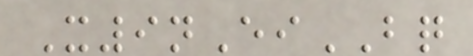X9nEiBQ
